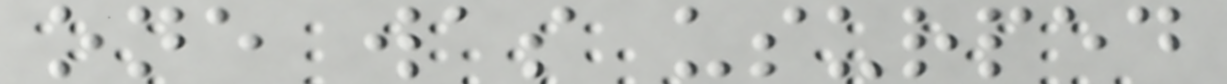one was usurped
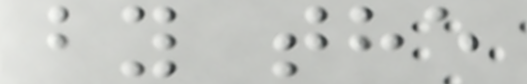by the
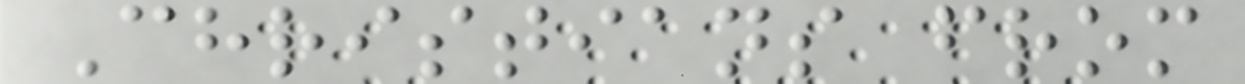Christians from
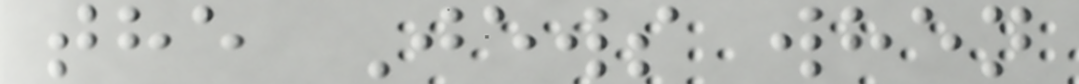the Jews when
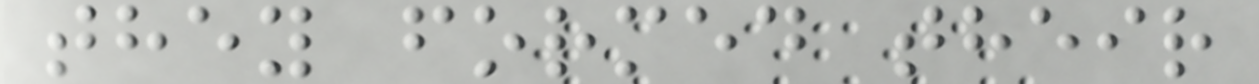they formed their
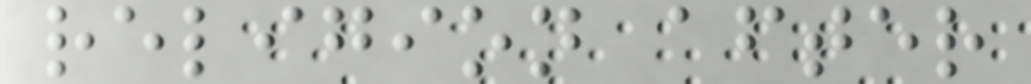religion after
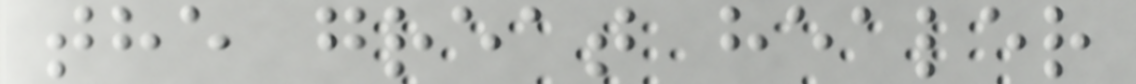the great healer
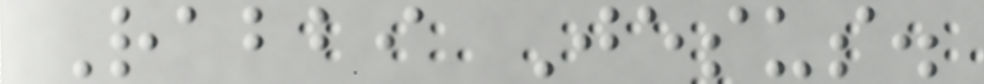Rabbi Jesus.
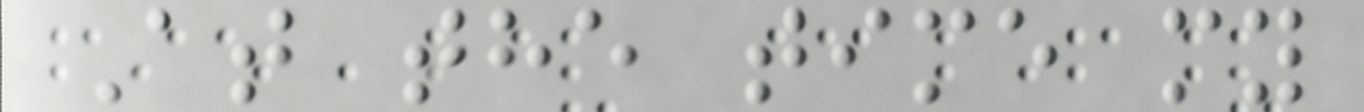At the time my
